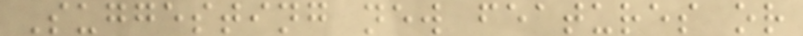Suggesting new features or
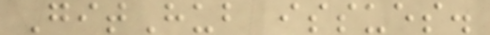GitHub issues.
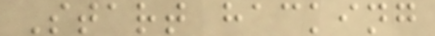Start hacking
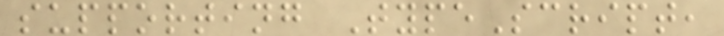supporting TypeScript,
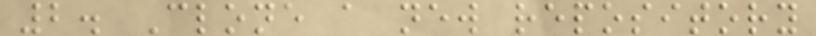2. Clone a new repository
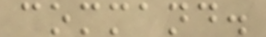command.
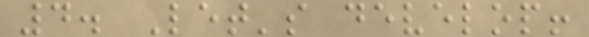4. Let's develop!
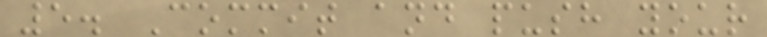5. Commit and push your
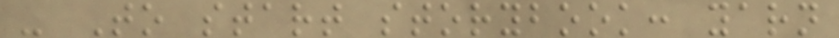- To start storybook: yarn
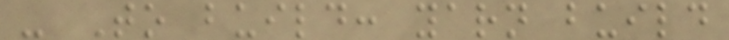- To build: yarn build
